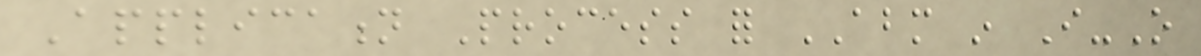Application Process for ABM in I-O
